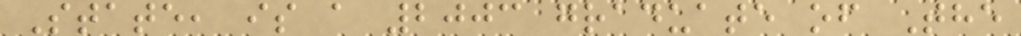State, is a 2003 graduate of The
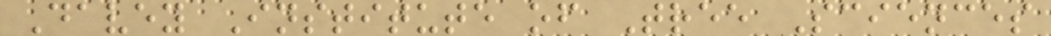Davey Institute of Tree Sciences
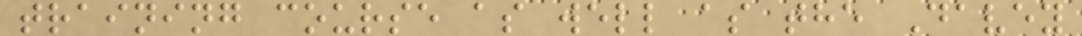training course as well as the Davey
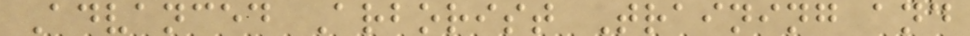Advanced Arborist Training and
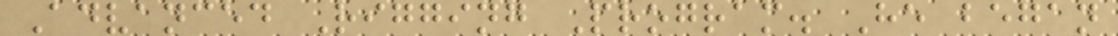Advanced Rigging Program. He began
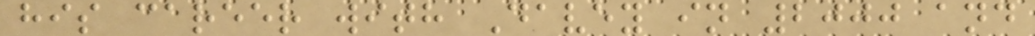his career with Davey in 2000 and
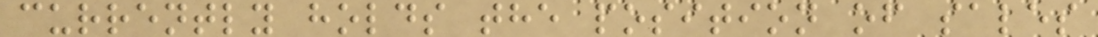currently holds the position of sales
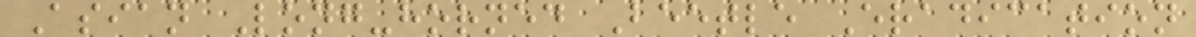Asian Long-horned Beetle Eradication
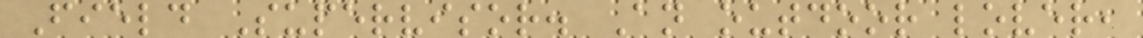Field Supervisor. An outdoor lover,
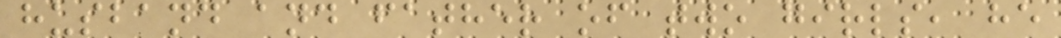husband and father of two girls, he
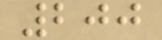200
